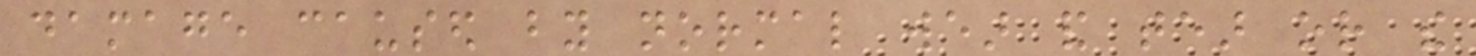damage caused by normal wear and tear or the
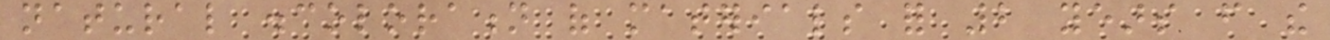natural discoloration of materials for 2 years from the
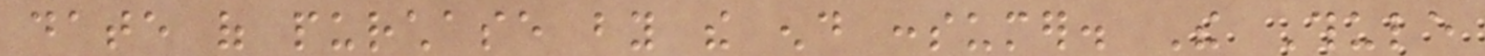date of purchase by the end consumer. The Thule
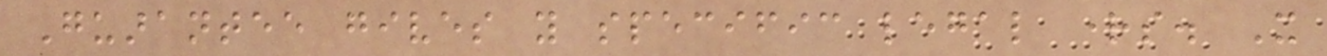Guarantee gives you specific legal rights. It
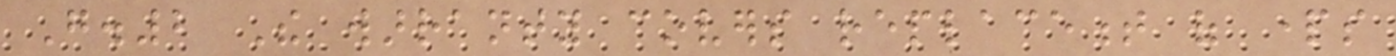G.2 The warranty covers replacement of parts
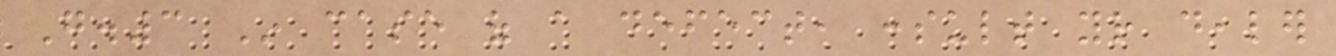G.3 In case of a defect, consult your dealer
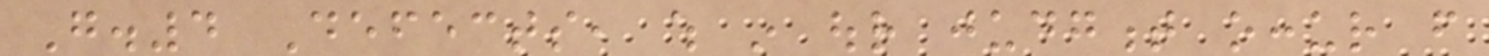G.4 Defects, which in our judgment occur from
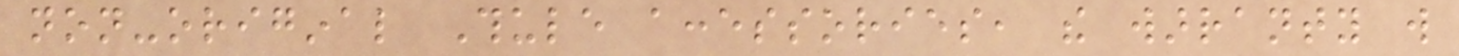non-original Thule accessories, the warranty will
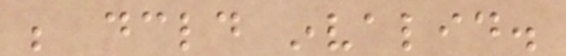be declared invalid.
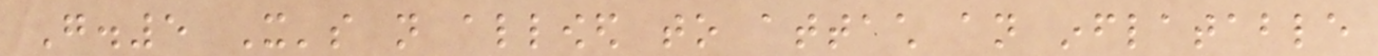G.5 It's not allowed to attach an inflatable
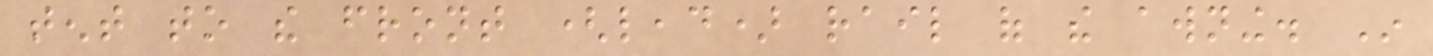tent to the front (lead) rail of the awning. In
